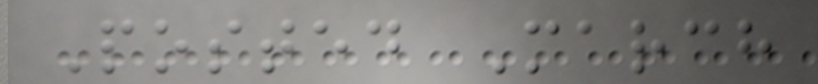Posted March
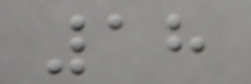18
